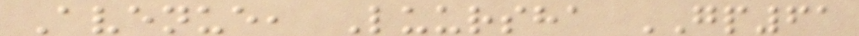Avenue, Luursha GP61
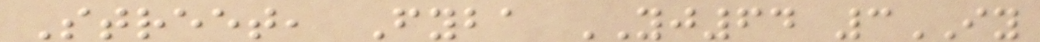Street, Fyba YJ64 3IY
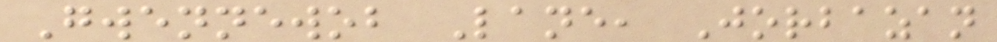Gwennewob Lane, Jorbazan
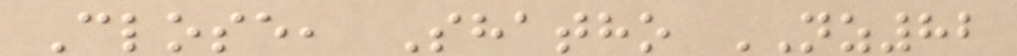Close, Shatho NZ82
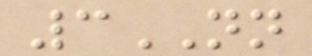3NN
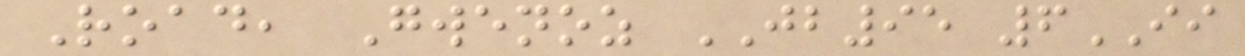Road, Gwenoz JB95 6II
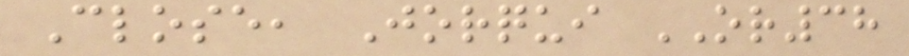Close, Jorqui OR38
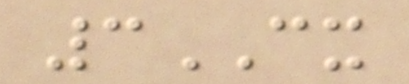3CX
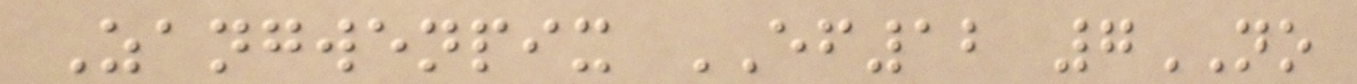Zangwenpix EF12 7NO
